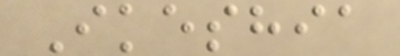Ikeshia
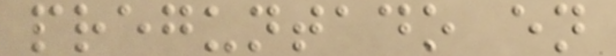preguntado en
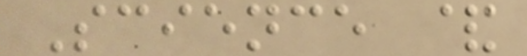Science &
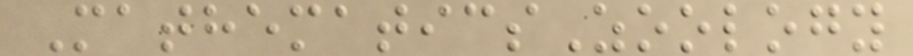MathematicsZoology
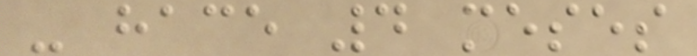- hace 4 meses
